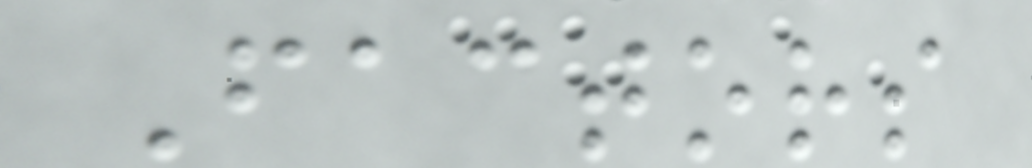Factors
